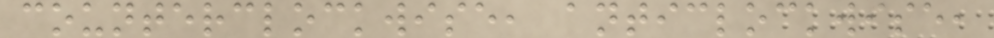counterclockwise, anticlockwise,
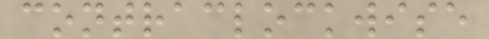contraclockwise
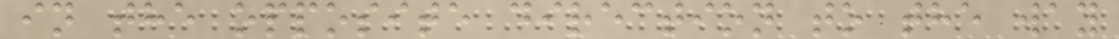in the opposite direction to the way
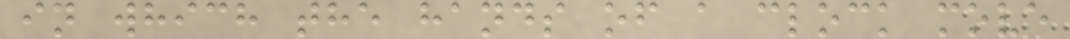in which the hands of a clock move
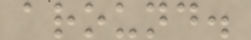around.
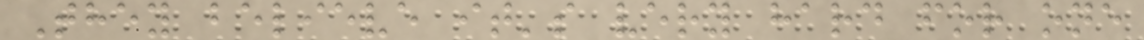They believe it's very hard for one
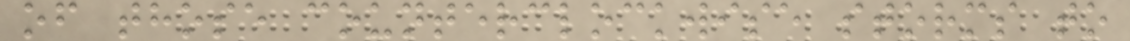of those counterclockwise storms to
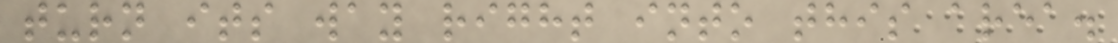turn its way right into this area.
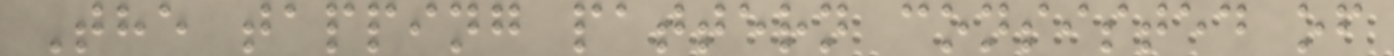The tapping pattern consisted of
